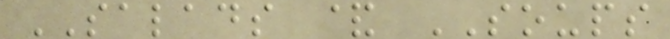SALADS & SOUPS
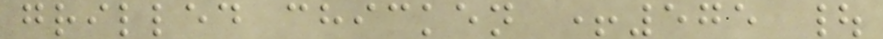grilled chicken +575 |
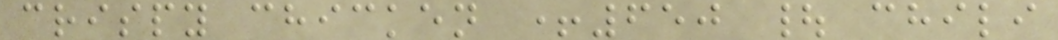crispy chicken +650 | chili
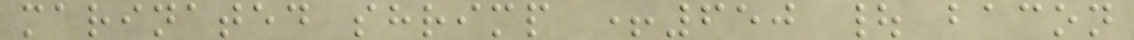marinated shrimp +650 | bacon
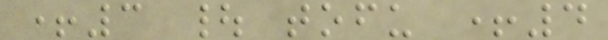+3 | tofu +4
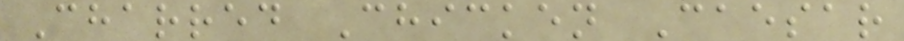Charred Chicken Caesar
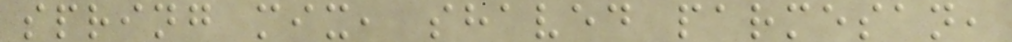spring mix, shaved parmesan,
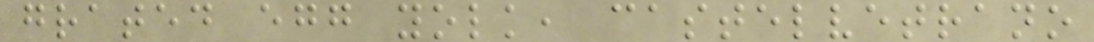grated egg yolk, castelvetrano
